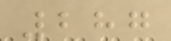287
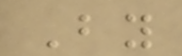By
